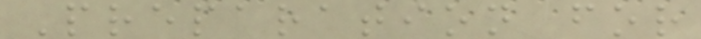Preparation for
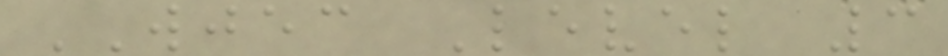WJEC Level 3
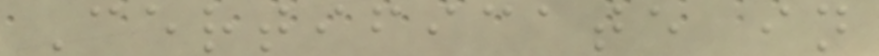Certificate in
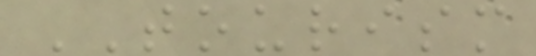TOURISM
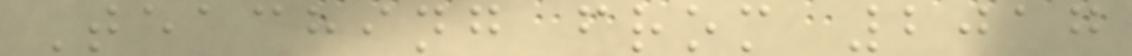Teaching from 2017
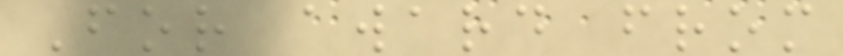For award from
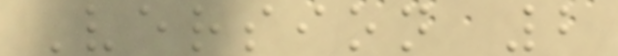Version 2
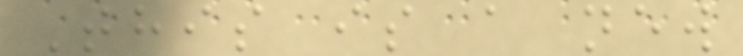This is a new
